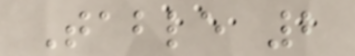Table 2
